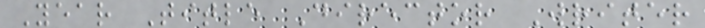Year Title Director Writer
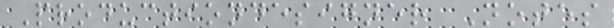Productiondesigner Notes
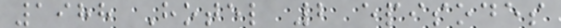1988 Hotel 2 episodes
